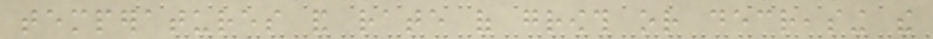temperatures and rate of growth or decreasing the
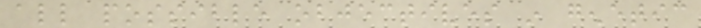all possible objectives in genetic
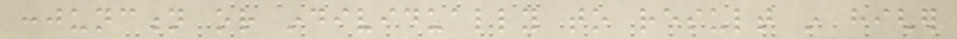conjunction or individually to result in higher
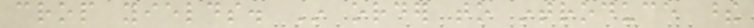crop yields. In order to introduce these
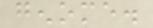genome.
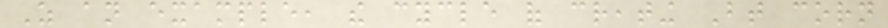As an example, the cycle of creating Bt corn
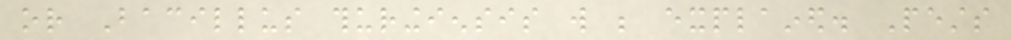or Bacillus thuringiensis will be explained. Pests
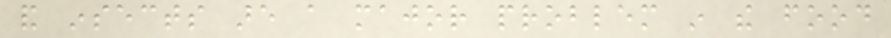and insects are a major problem in the food
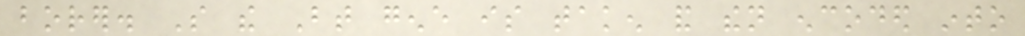borer. So the Bt gene is taken and then encoded into
